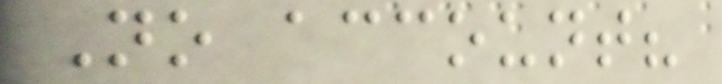No account?
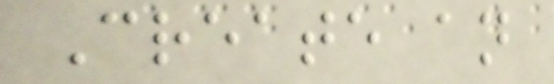Create an
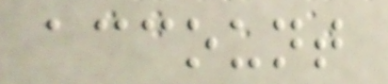account
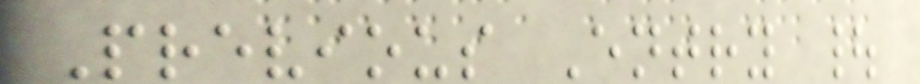Previous Entry |
